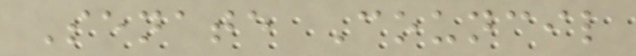Senate Council
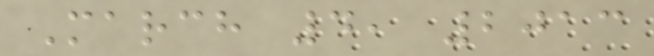March 4, 2013
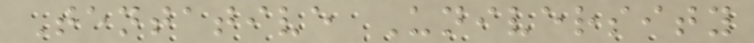Tentative University
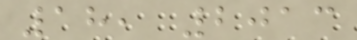18, 2013
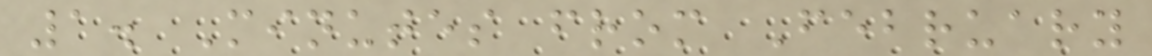1. Minutes from February
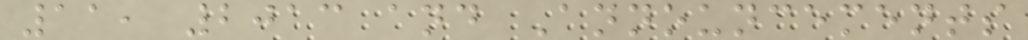11, 2013 and Announcements
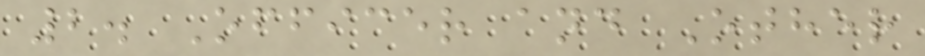2. Officer and Other
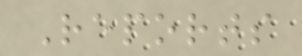Reports
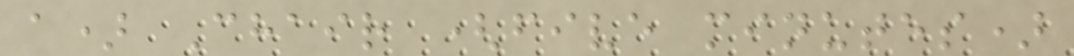a) Chair (five minutes)
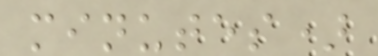minutes)
